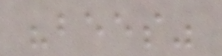"bees"
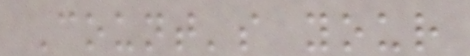Count's your
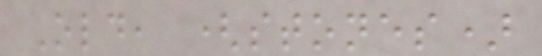Old, (stones)
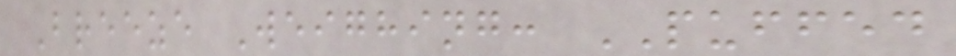Breeze Weighing: PUFFED
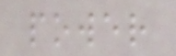power
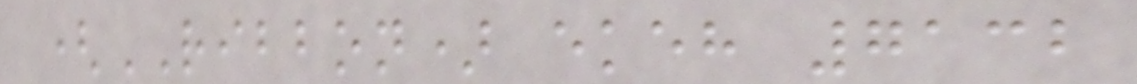(RIBBON) ekeh 7132
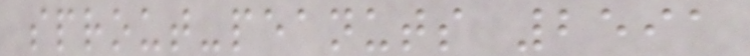sprout-peanuts 2591
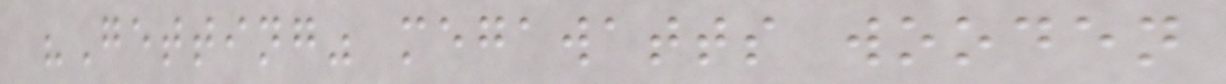"Getting" megawatts wooden
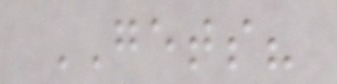GETS?
